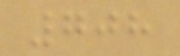708
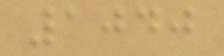1040
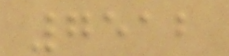7512
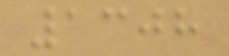1308
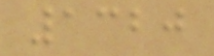1320
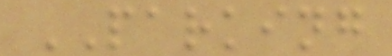PARKING
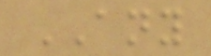ANY
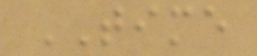TIME
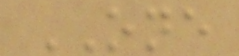ONE
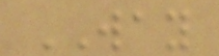WAY
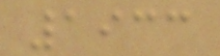1933
